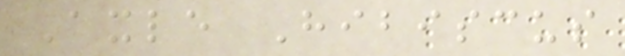Axle Hibiscus
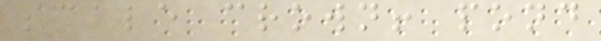scale crown! pond
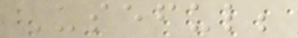Useful;
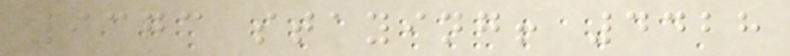9373 staying! 4428
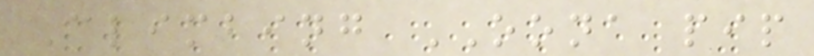Climbing OONA pip
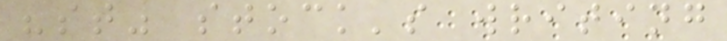"st" stock's writing
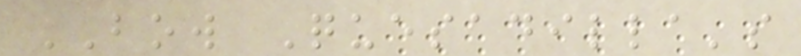BOW Quesadilla's
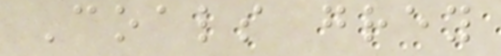Coals grey
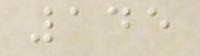145
